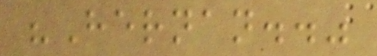"Hernan.."
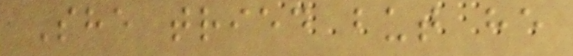She tried but he
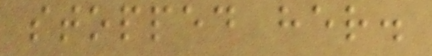stopped her.
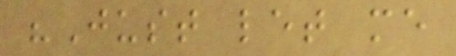"Just let me
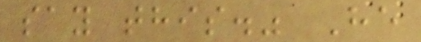say this." He
